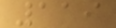119
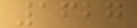1627
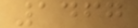1467
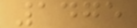1475
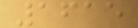1615
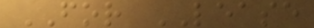FOR LEASE
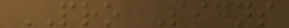PRO Signs
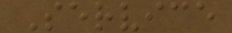Service
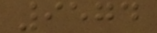9574
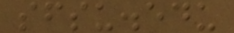sfsu.edu
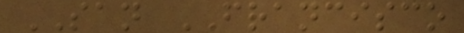SAN FRANCISCO
